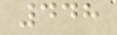448
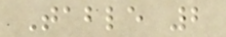Table 2
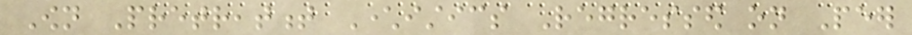Own Pretreatment Characteristics Regressed on Peer
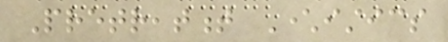Pretreatment Characteristics
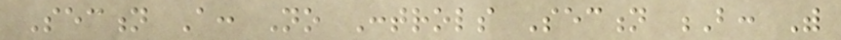Section A: No Controls Section B: With
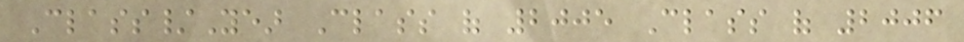Class/Year Class of 2005 Class of 2006
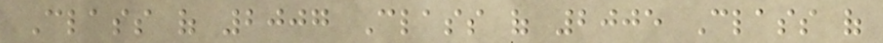Class of 2007 Class of 2005 Class of
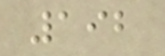192
